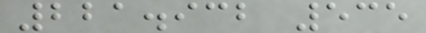221.932 535
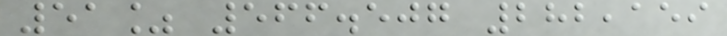51% 566.507 282,159
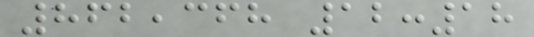862,368 12:18
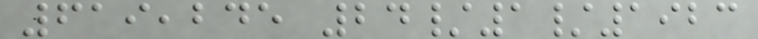619,245 24/1/1923
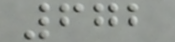672
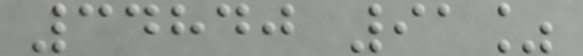34840 91%
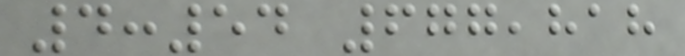4:54 677,818
